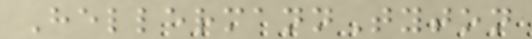HellermannTyton
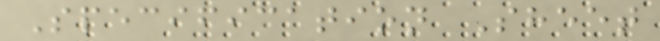Specification Sheet
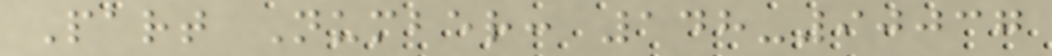Part Number: 148-90037
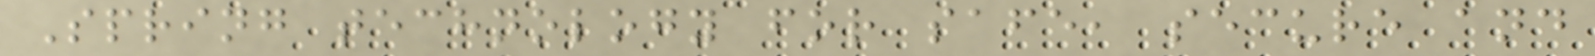Spring technology for safe, secure and
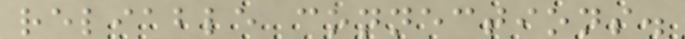reliable connections.
